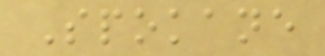Spokane
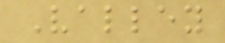Valley
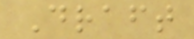Draft
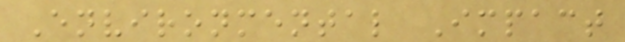Environmental Impact
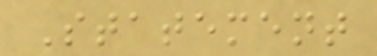Statement
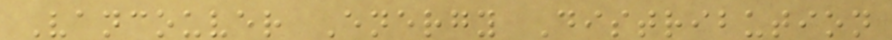Vancouver Energy Distribution
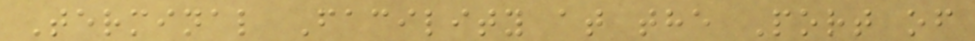Terminal Facility at the Port of
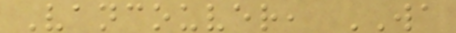Vancouver, WA
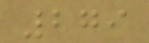279
